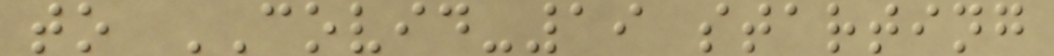to COVID-19 starting
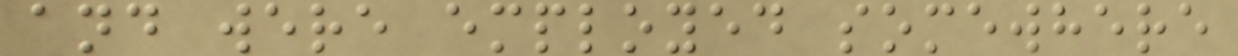and were employed somewhere
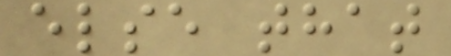else that
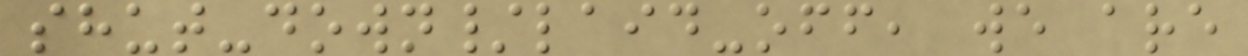shut-down/laid-off, we are
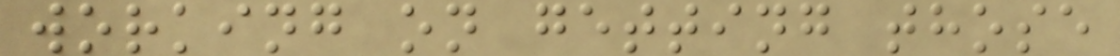working on getting those
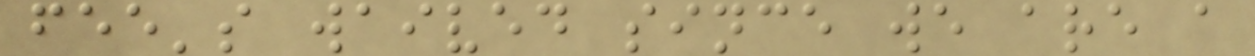fee's waived since we are a
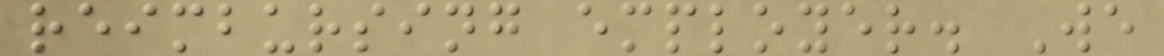reimbursing employer. We
